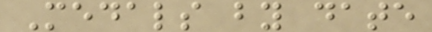Medals by date
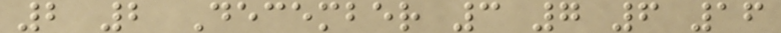2 2 December 3 7 6 16
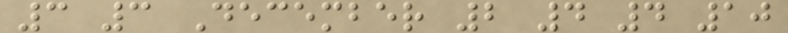3 3 December 2 4 4 10
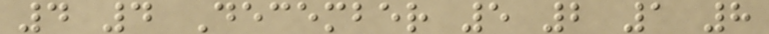4 4 December 5 2 1 8
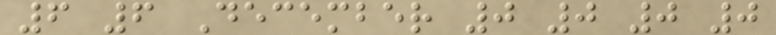6 6 December 0 0 0 0
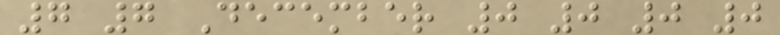7 7 December 0 0 0 0
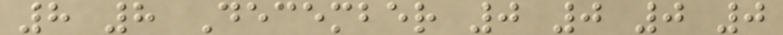8 8 December 0 0 0 0
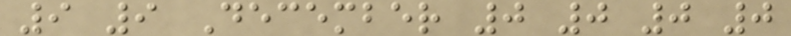9 9 December 0 0 0 0
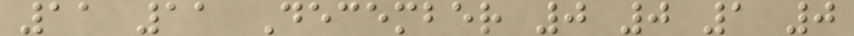11 11 December 0 0 1 0
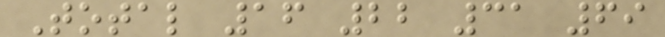Total 16 22 31 69
